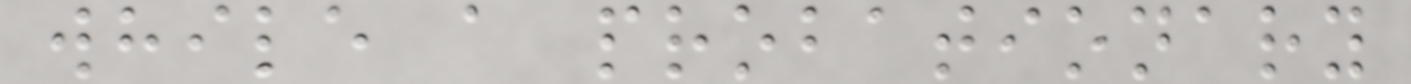while a probationary
